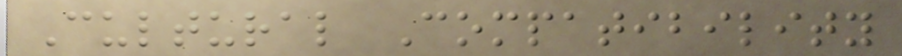Cultural Compatibility
